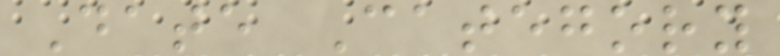Date Category
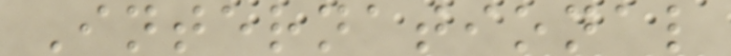International
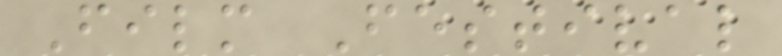Film Festival
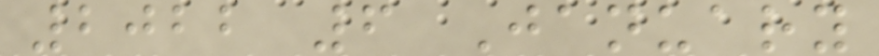2022 6 January
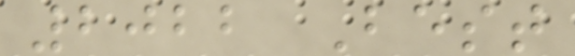2022 Best
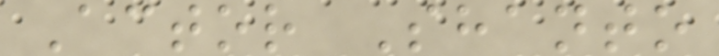Actor Shanto
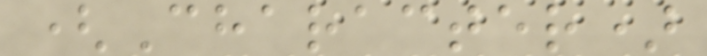(Character)
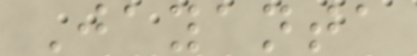Jayanta
